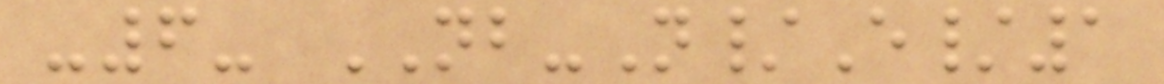-6- NB-N/E/1
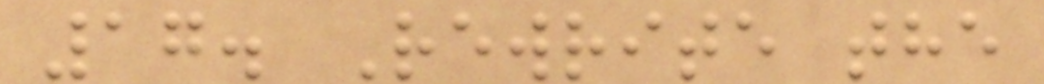17. Rewrite the
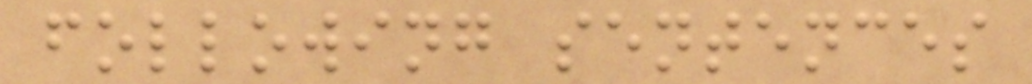following sentences
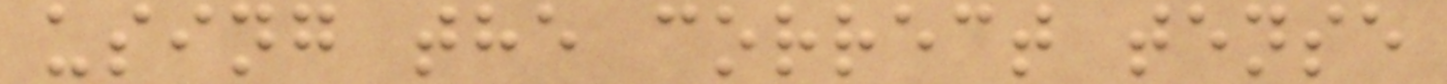using the correct tense
